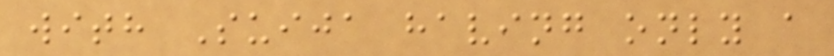with Suija having only a
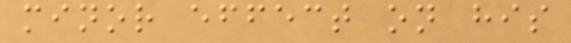minor effect on his
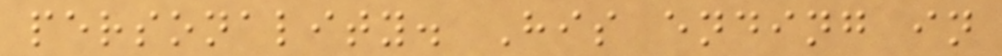personality. His ending in
